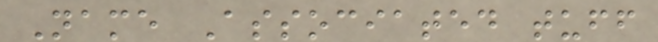Name Associated tuff
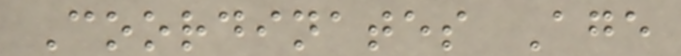Coordinates Age
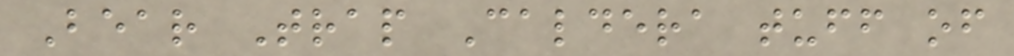Bear Trap Caldera tuff of
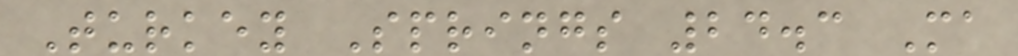Turkey Springs 24.3 Ma
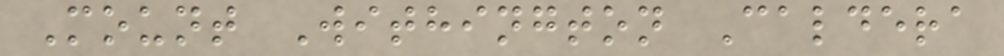Mount Withington Caldera
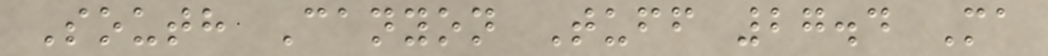South Canyon Tuff 27.4 Ma
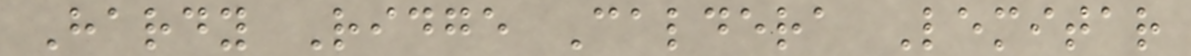Hardy Ridge Caldera Lemitar
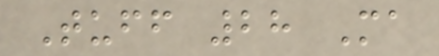Tuff 28 Ma
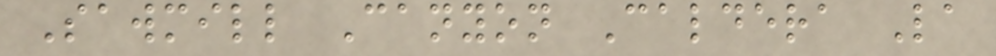Sawmill Canyon Caldera La
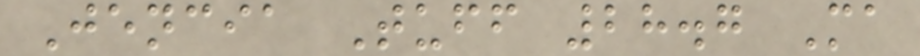Jencia Tuff 28.7 Ma
